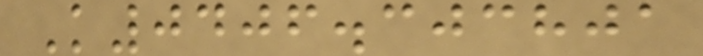K0406.303801
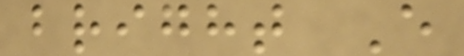bright E
